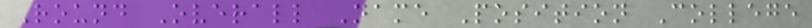Round Overall Name Position College
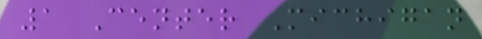1 Center Michigan
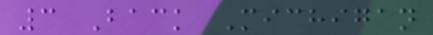3 Back Michigan
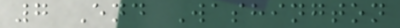7 End Washington
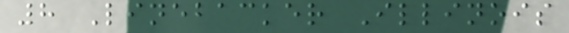8 Linebacker Illinois
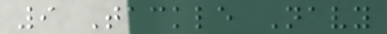9 Tackle Navy
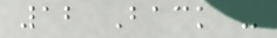12 Back -
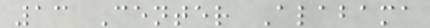13 Center Alabama
